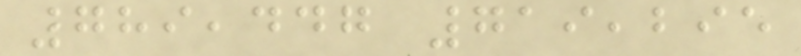789,447 719,295
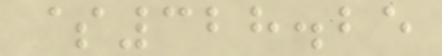$328.25
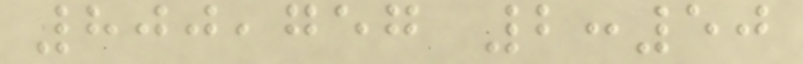800,757 2:50
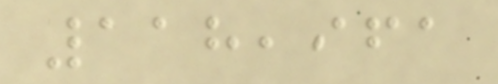118,961
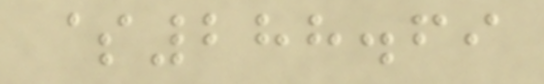$288.69
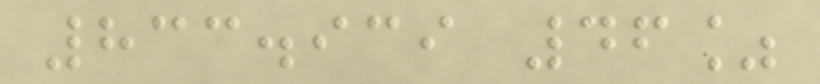833.939 46%
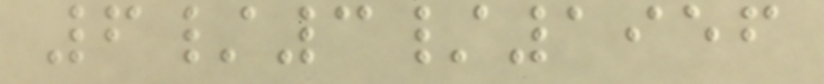6/3/1956
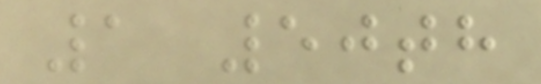1 50th
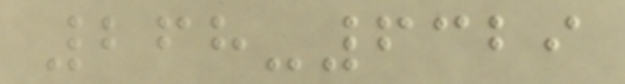268-6329
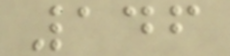146
